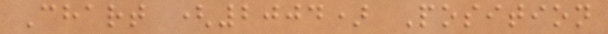Chart (2004) Position
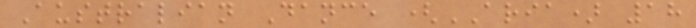Australian Dance (ARIA) 18
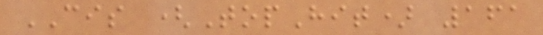CIS (TopHit) 161
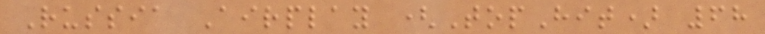Russia Airplay (TopHit) 68
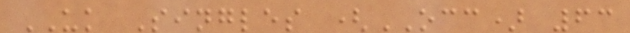UK Singles (OCC) 63
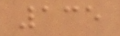135
